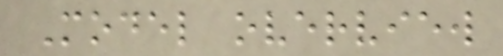Model overview
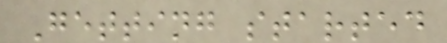Getting started
